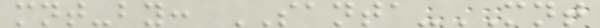mnt-by: SANTA-MNT
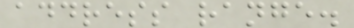address range.
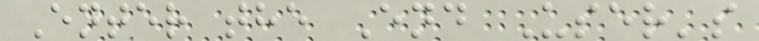Enter the End User's
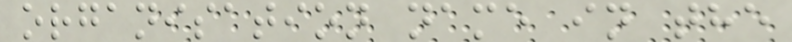organisation name in the
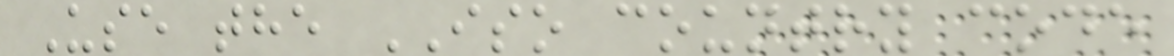Use the ISO country code
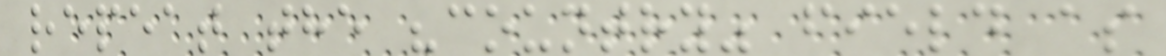repeat the "country" field as
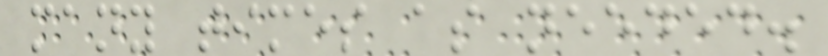many times as needed.
